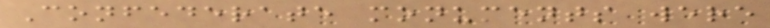Confederate monuments were
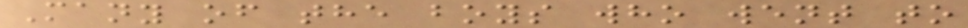Many of the boys who went to
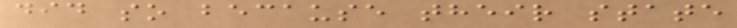did so because their state
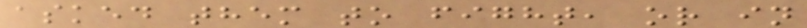asked them to fight, or in
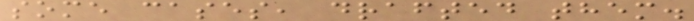some cases, drafted them.
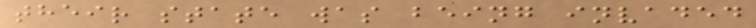their state was being invaded
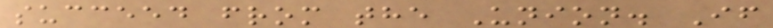succeed from the Union. If
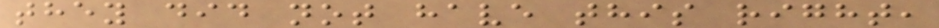they did not have this right,
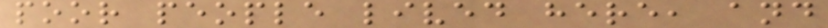poor people lived here, and
